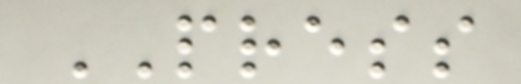PRESS
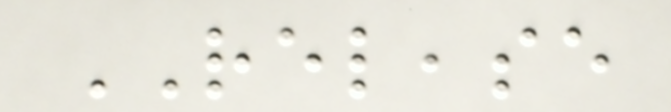RELEASE
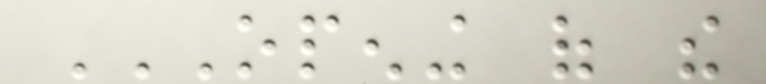OPENING OF THE
